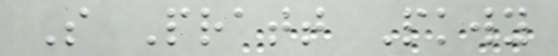S Pratt Pkwy
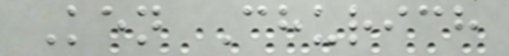Ken Churich
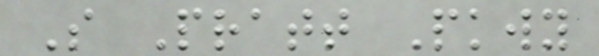S Pratt Pkwy
